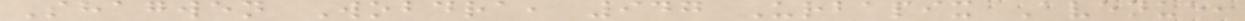Shagwen Wobdra, 947 Urbapix Avenue,
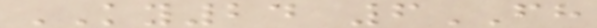KY24 6FH
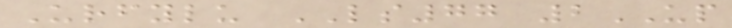Urfylu LS77 2UP
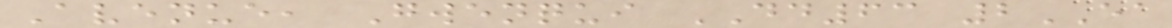Avenue, Gwenqui DD63 2EA
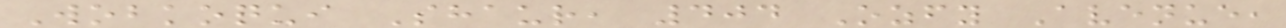Wobkoqui Shaur, 404 Ozfy Avenue,
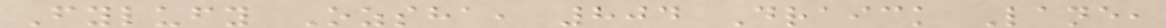Fylufy Ozsha, 804 Draick Lane,
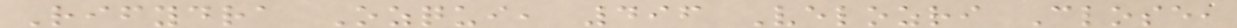Rifydra Ozqui, 496 Velozri Close,
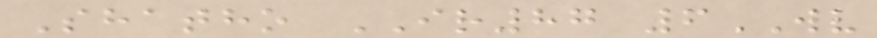Shatho IR87 6WV
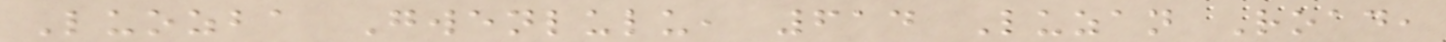Luozba Gwenlulu, 614 Luzan Road,
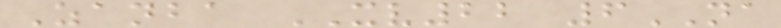Zanba XV22 6NA
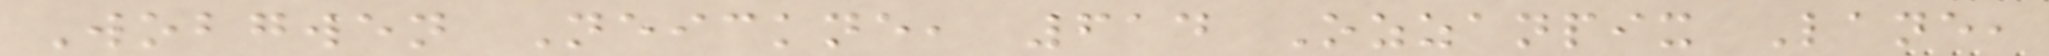Wobgwen Neickne, 614 Ozzanpix Lane,
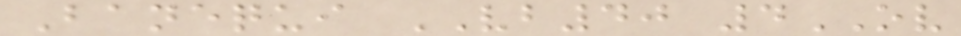Banequi VB40 4OV
